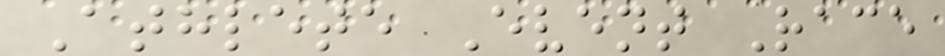Athlete Event Race
